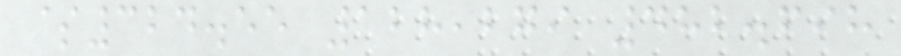$324.55 128,279 482.698
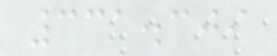331.309
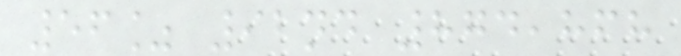56% 92nd 874,868
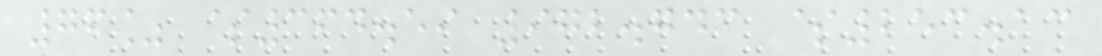76% $364.59 972.743 $253.13
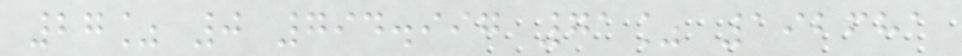27% 0 794.997 71% 192681
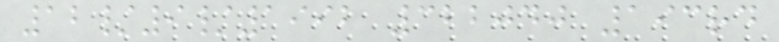12/9/1992 322040 193rd
